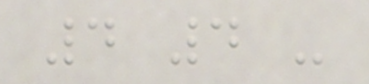4 4 -
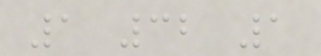1 32 1
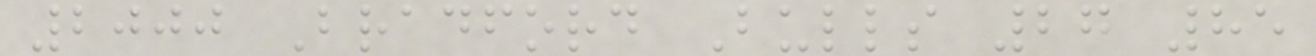2000 Bradford Bulls 27 85
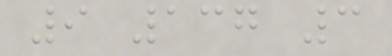9 137 3
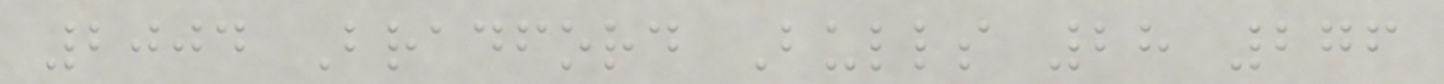2004 Bradford Bulls 28 276
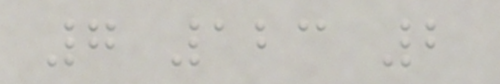7 123 2
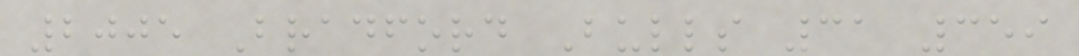2005 Bradford Bulls 31 359
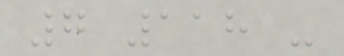7 118 -
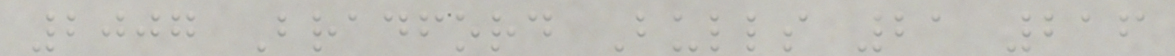2007 Bradford Bulls 21 216
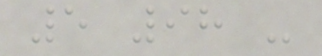5 98 -
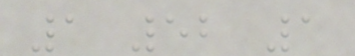1 52 1
